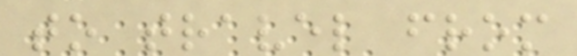to travel from
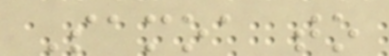Samoa to
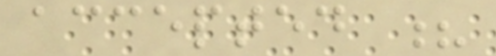accepted ?
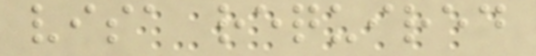visa required
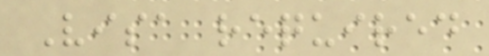Visa required
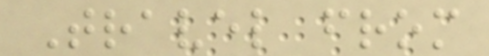Travel from
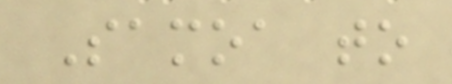Samoa to
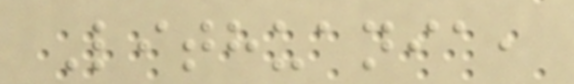Lithuania,
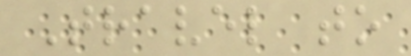Travel to
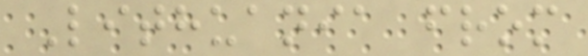Lithuania from
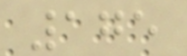175
